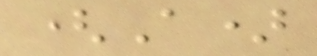(A)
